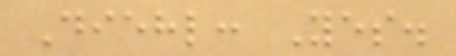Diehl: Yes.
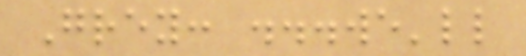Grey: ...we'll
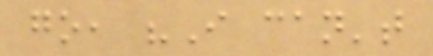go, "I can't
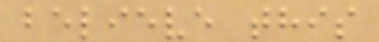believe this
